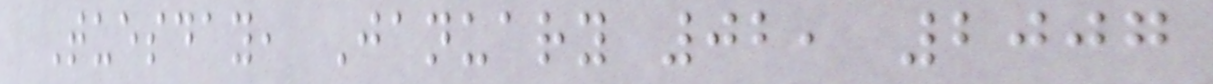Tuesday, January 02, 2007
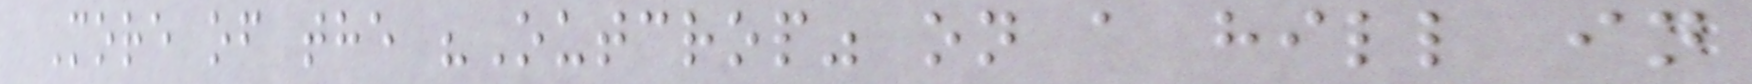More of the "Outcrop" on a hill in
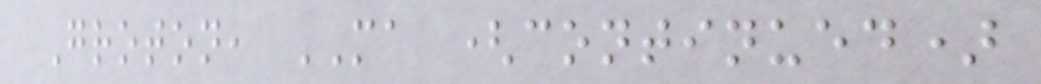Groton, MA (continued)
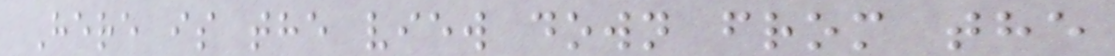Here is the view down from the
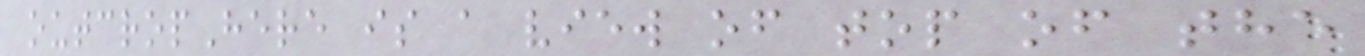outcropHere is a view of top of the
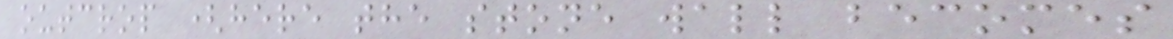outcrop (here the stone wall becomes
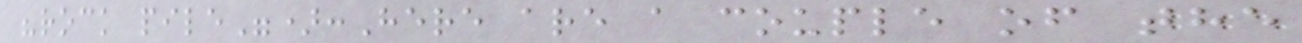"rock pile"):Here are a couple of the
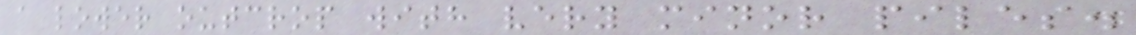a lower outcrop with very minor piles.
